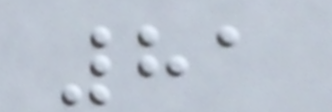81
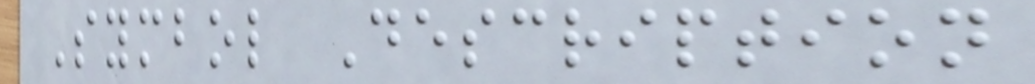Symbol Description
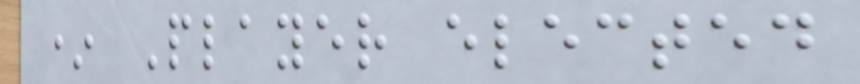* Player elected
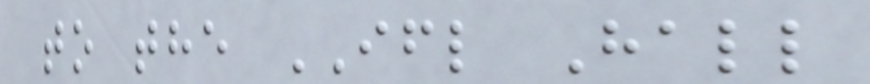to the IFL Hall
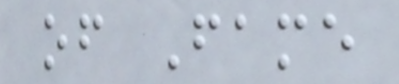of Fame
